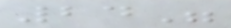24"
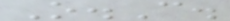O.C.
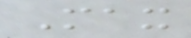Max
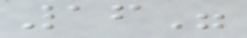16"
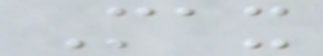Max
